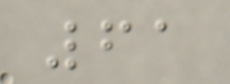61
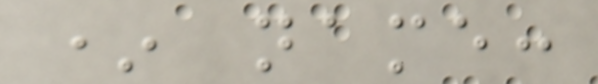* name:
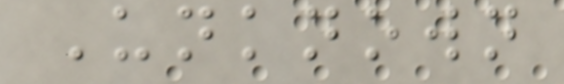Unknown
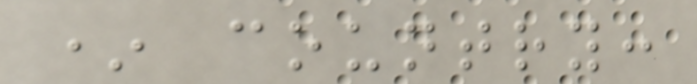* country:
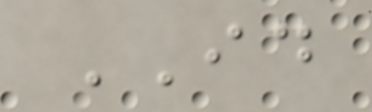ID
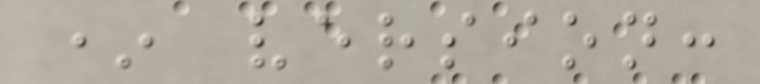* version:
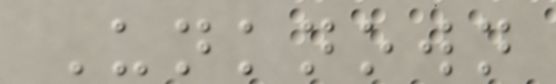Unknown
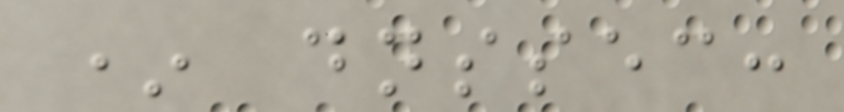* dnssec:
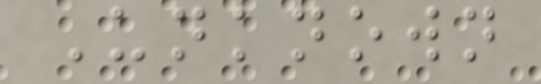Unknown
